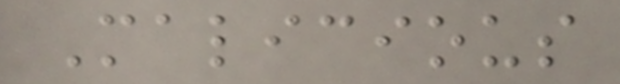Malicious
